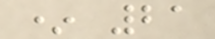* 21
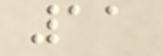11
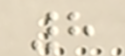8
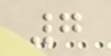7
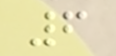6
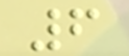6
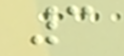3
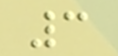3
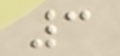3
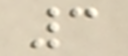3
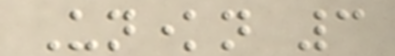Unknown 3
